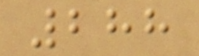288
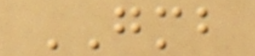GMB
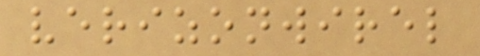verizonwirel
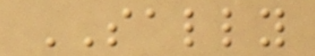SALLY
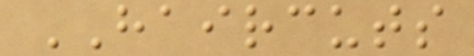HAIRCUTS
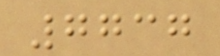7737
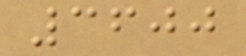3600
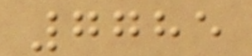7785
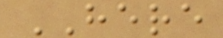HERE
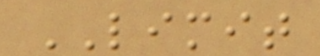LIMIT
